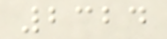2324
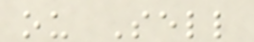ou Sell
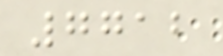7712
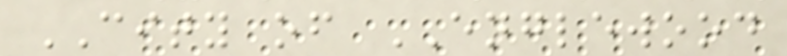CITY of ENGLEWOOD
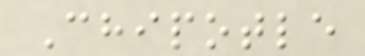Chipotle
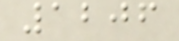1206
